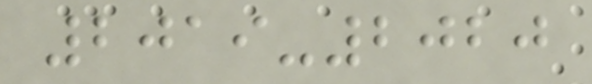2019-2020
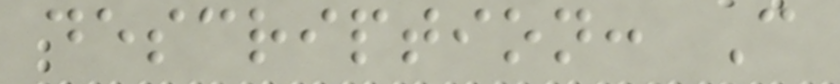description: C
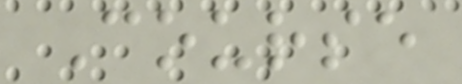Course
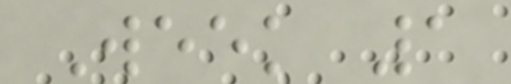Week 1
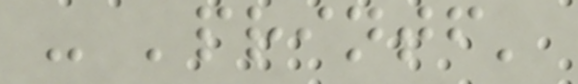- 'printf'
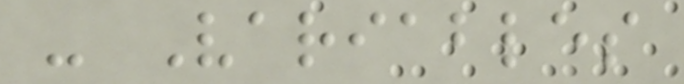- Variables
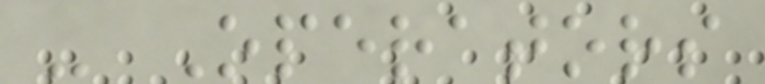- Operators
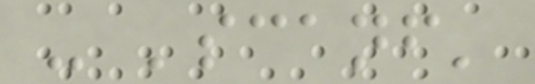- 'scanf'
